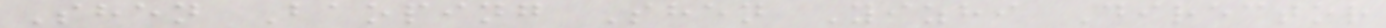Shen Baoping Shen Yizhi Director
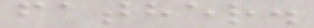father.
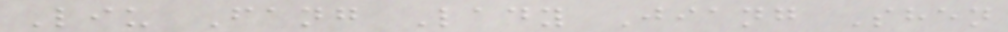Liu Fang Lady Jiang Shen
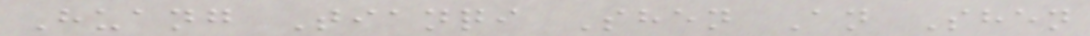Huang Tianqi Shen An Shen
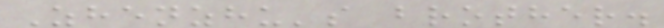Zhenzhu's brother.
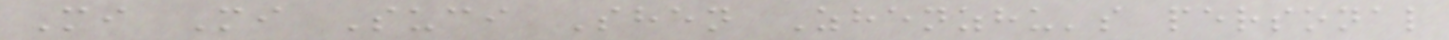Mi Mi Suci Shen Zhenzhu's personal
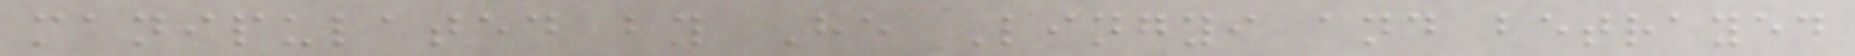manipulated by He Lingyi and betrayed
